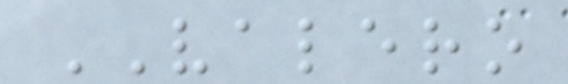VALERO
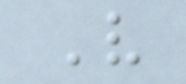V
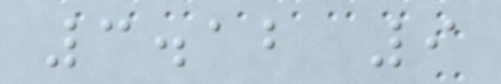3.12 9
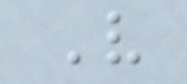V
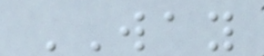WAY
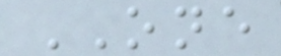ONE
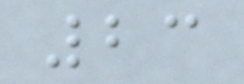23
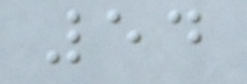54
